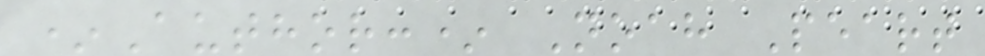*Author:* Noah Peart
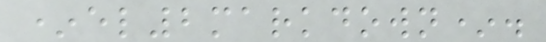*el2markdown*.
